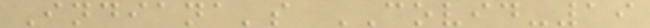Indiana's COVID-19
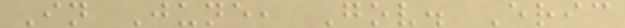In June, Gov. Eric
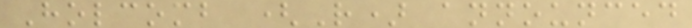Holcomb (R) announced
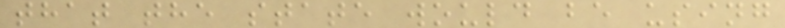that the state would be using
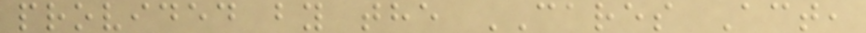provided by the CARES Act,
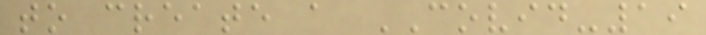to create a COVID-19
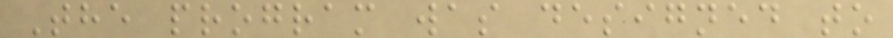The program was designed to
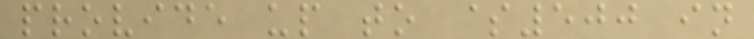provide up to $500 in
